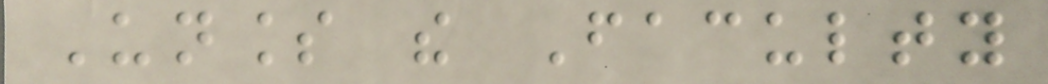Unless the Faculty
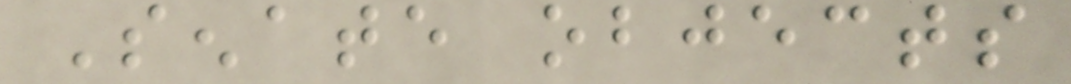Senate objects
